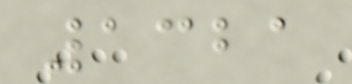1321
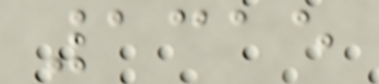1315
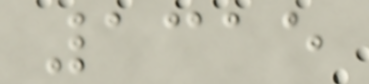1315
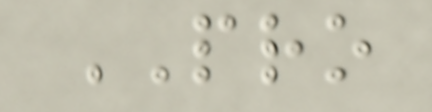PRO
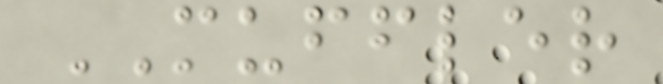MUFFLER
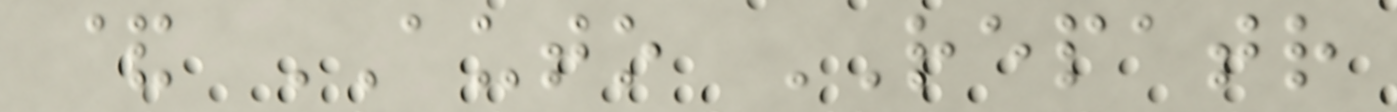& AUTO REPATR
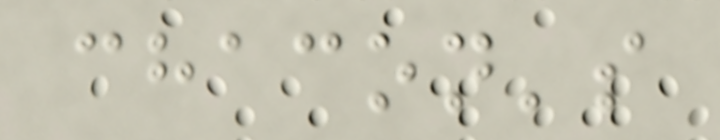chacon's
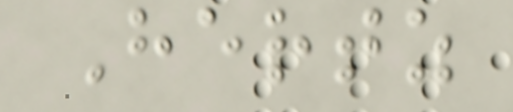Hertz
